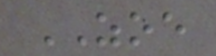ZOE
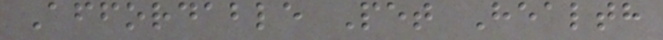Affordable Pet Health
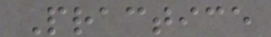Practice
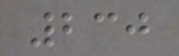230
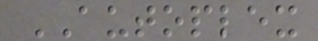AUTOPLEX
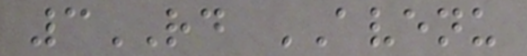3RD AVENU
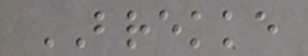BREKKE
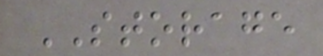STORAGE
